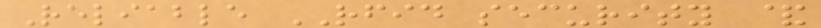Reliable RFID security &
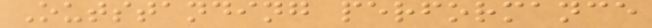Outstanding performance
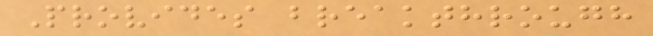Provides breakthrough
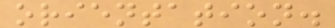orientation.
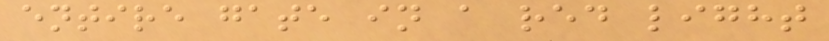entire gate in a red light
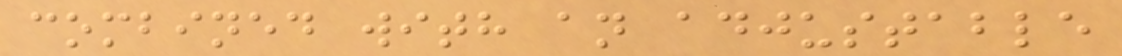combined with an adjustable
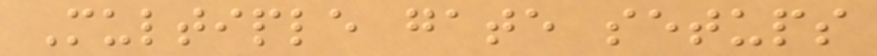Multiple gate setups
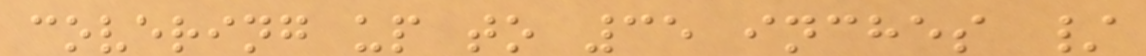covering up to 35 inches /
